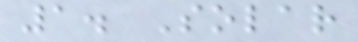1. Solar
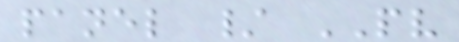panel / PV
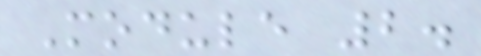Module 2.
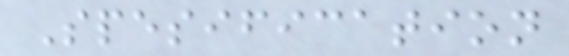Spesification
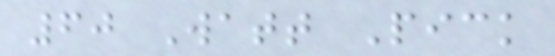60 Watt Pick
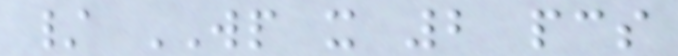/ WP x 2 pcs
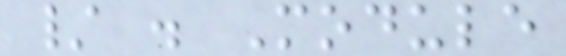/ . Module
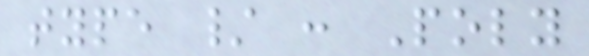type / : Poly
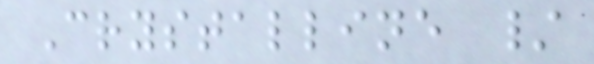Crystalline /
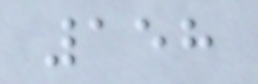158
